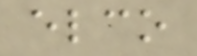elco
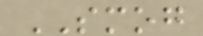SMOG
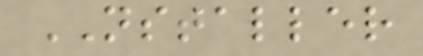NSTALLER
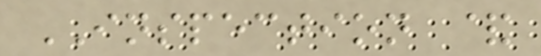INSPECTION &
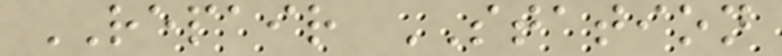REPAIR STATION
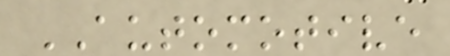AUTOMOTIVE
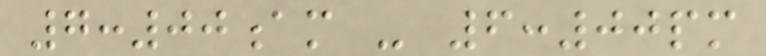7:00am - 6:00pm
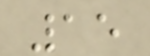15
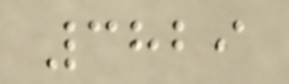3829
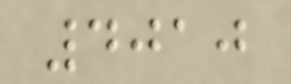4010
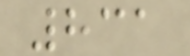831
